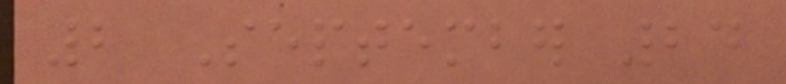2 September 24
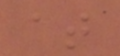at
